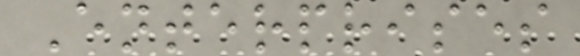Enterprises
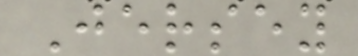Jersey
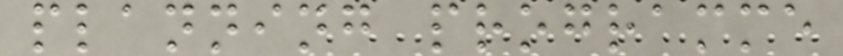planning programme
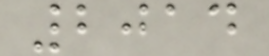2014
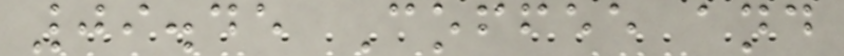09.45 Coffee and
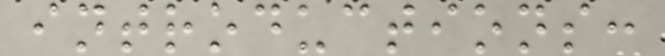introductions:
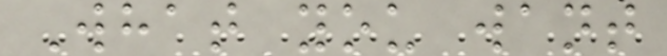What you want
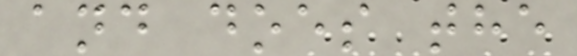and does the
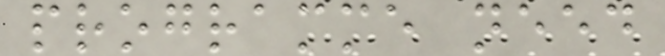programme need
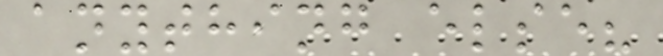anything else?
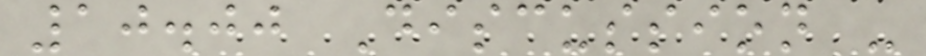10.00 Discussion -
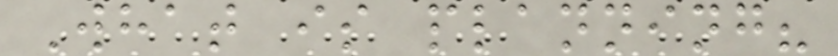What is planning?
